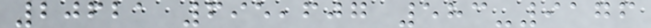20621 695,607 583-9176
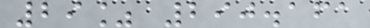29% 290.161
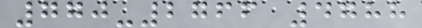770-2766 4788
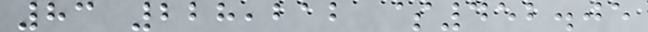83 228,212 $452.05
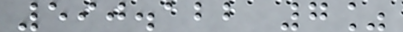590.122 7%
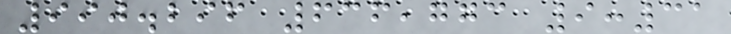990.296 636,773 9:31
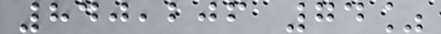840,206 74%
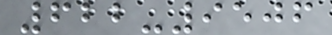622-9506
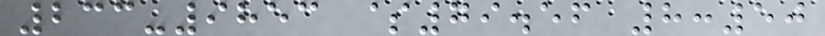233-9853 $79.56 8:50
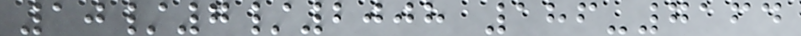10/7/2008 186-7164
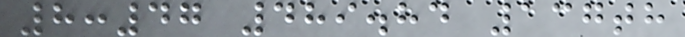8:47 489.84 137th
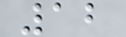12
